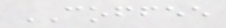COFFEE
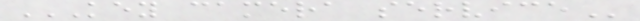KEY CAMERA SERVICE
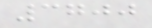3700
